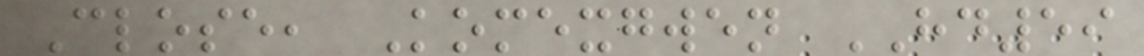Close, Komexgwen HD59
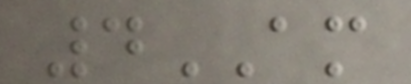4AM
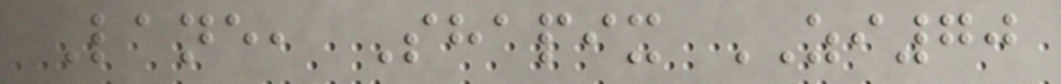Lane, Shapix ZI70
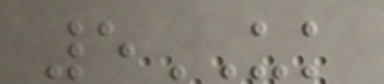5UK
